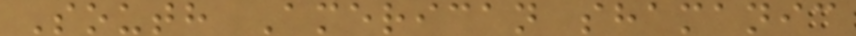South American shamanic
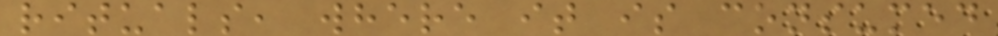rituals, where it is consumed
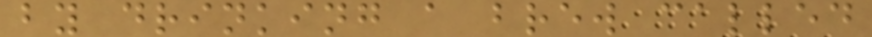by drinking a brew called
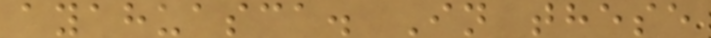ayahuasca. In these
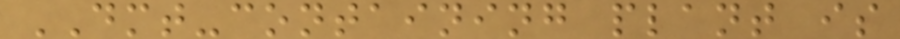DMT-containing plant is
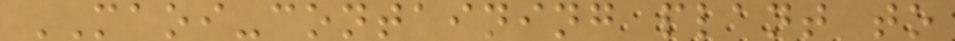MAOI-containing plant to
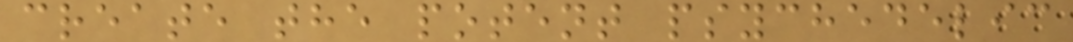create the potent psychedelic
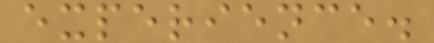experience.
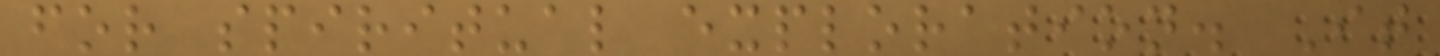for spiritual exploration. It
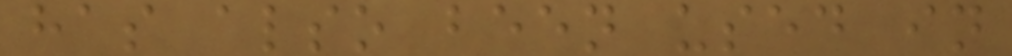has also been used in
